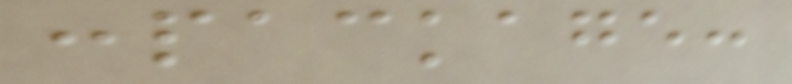:package:
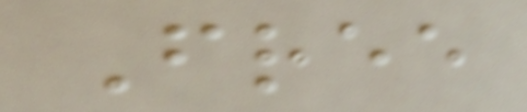Free
